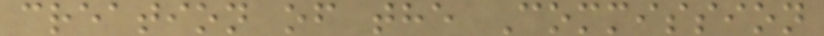creation of the Commission
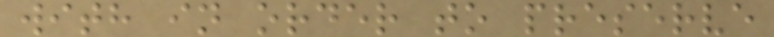with in order to preserve
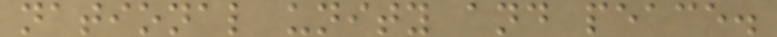national unity and peace.
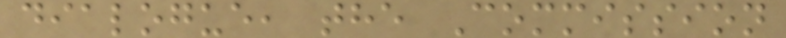dialogue, the Commission
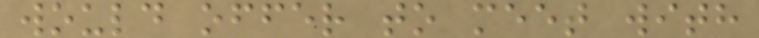would offer to meet with
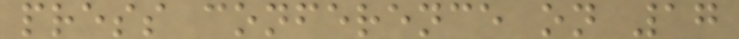press conference on 17
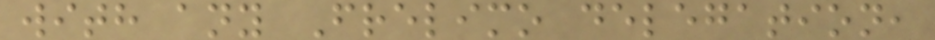with any Frelimo delegation,
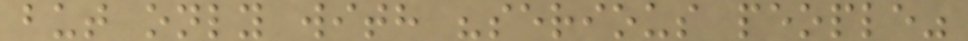but only with "serious people"
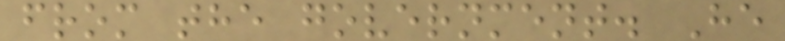from the government. He
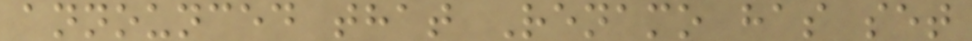announced that Renamo has set
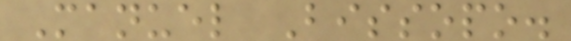Manuel Bissopo.
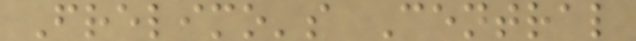Frelimo's Central
